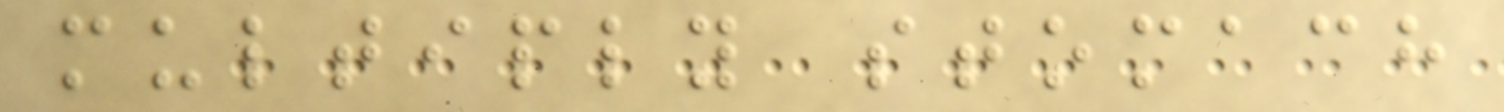multiply stomach
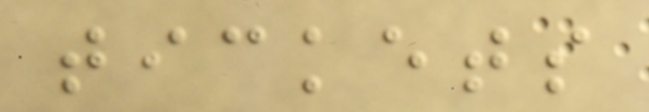tickets
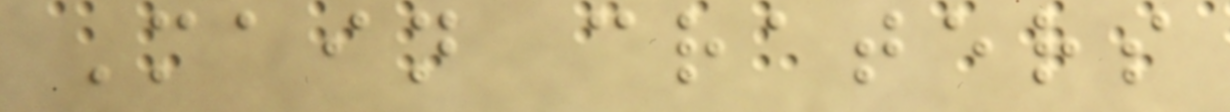Main craters
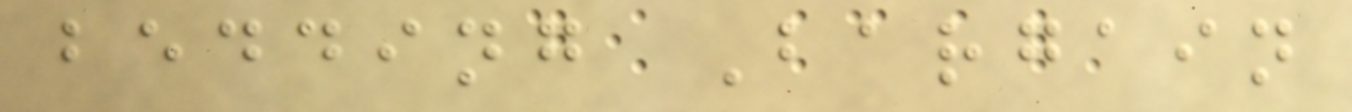bedding Bargain
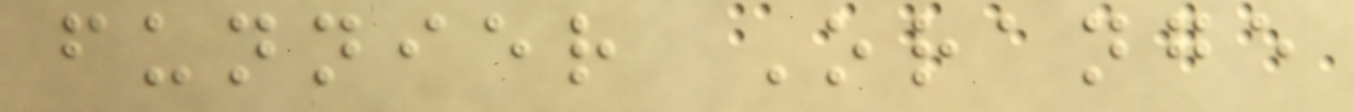funnier Orange
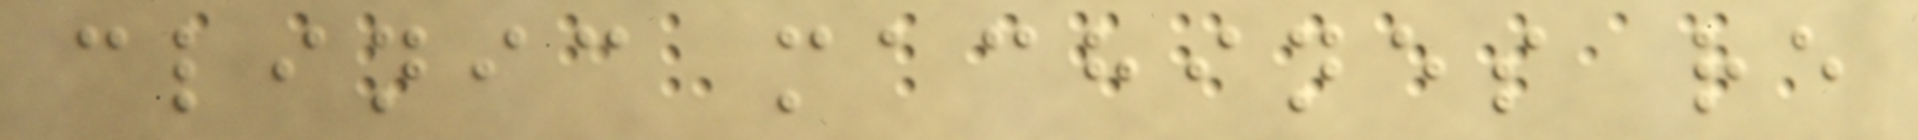clinic machines re
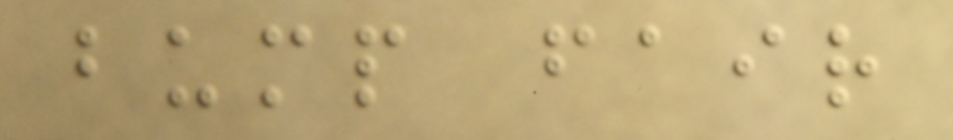bump fair
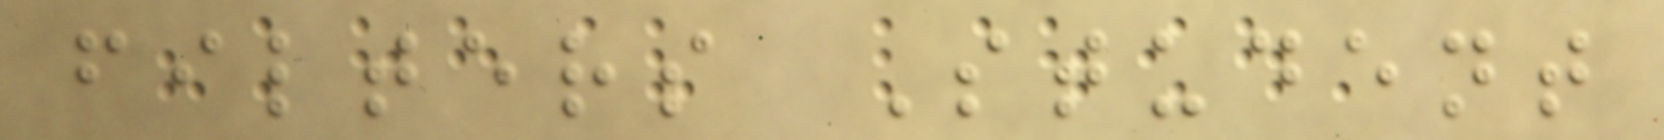filters Student
